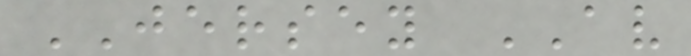JERSEY AV
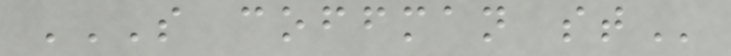S COFFMAN ST
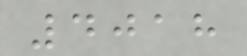4018
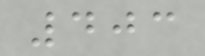403
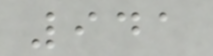941
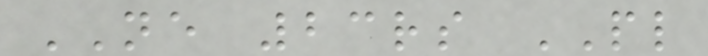NE 23rs PL
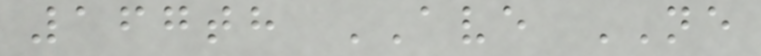167th AVE NE
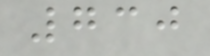730
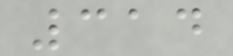314
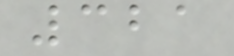321
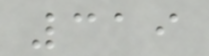319
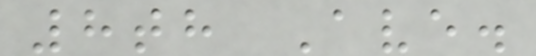8th Ave.
